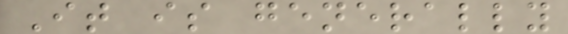It is generally
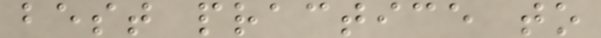best practice to
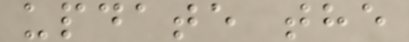update the
